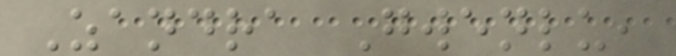Zandra Gwenlu,
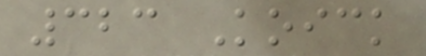323 Koick
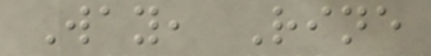Way, Rine
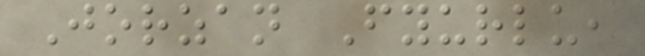Jorzan Fyurlu,
